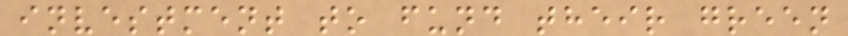investment to fund their green
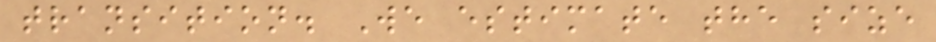transition. We estimate the size
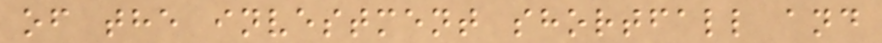of the investment shortfall and
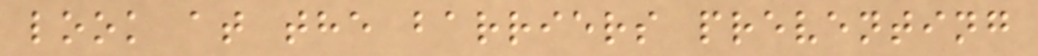look at the barriers preventing
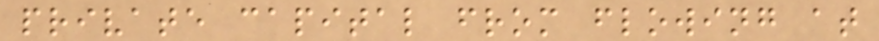private capital from flowing at
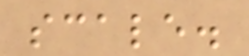scale.
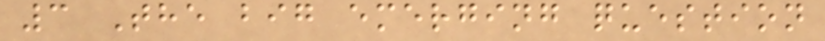3 The big emerging question
